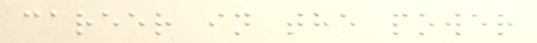career in the power
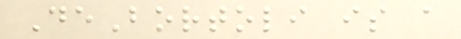DeBortoli is a
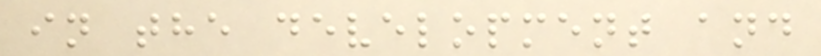in the development and
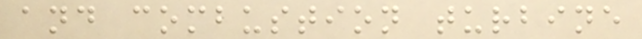and combustion turbine
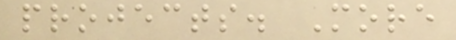projects. More
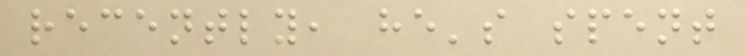recently, he's spent
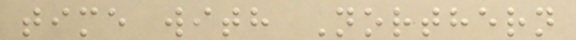time with Northern
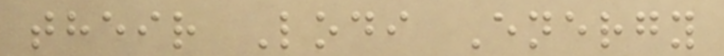their Lodi Energy
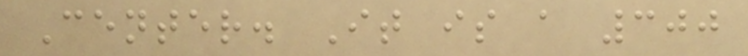Center. It is a 300
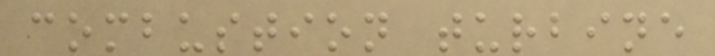combustion turbine
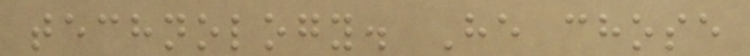technology. He chose
